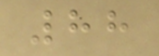88
